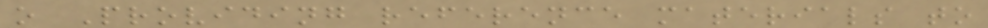o Providing reference materials to
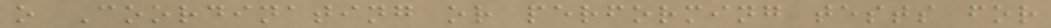o Coordinating or performing tests for
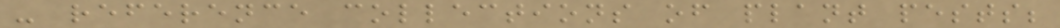- reference collections of plant pests;
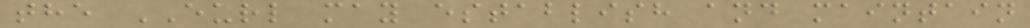the EURL may establish and maintain
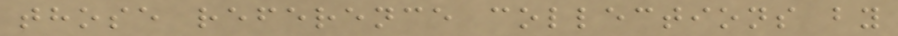those reference collections by
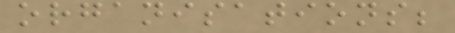organisations;
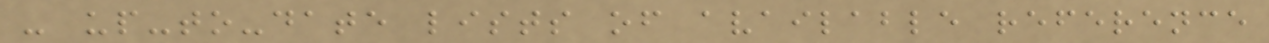- up-to-date lists of available reference
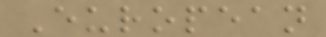European
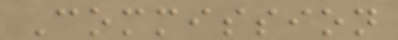Commission
